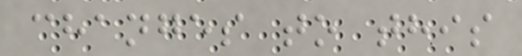changes to this
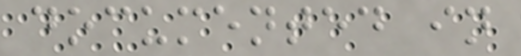documented in
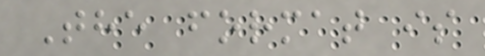The format is
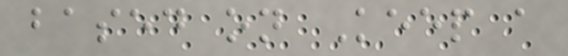based on Keep a
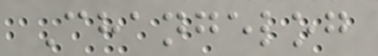Changelog
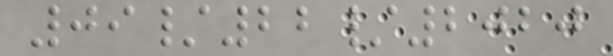09/22/2020
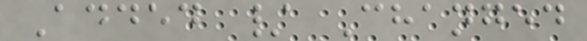Added / Changed
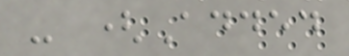- (Added
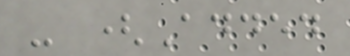- (Added
